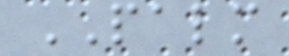PALM
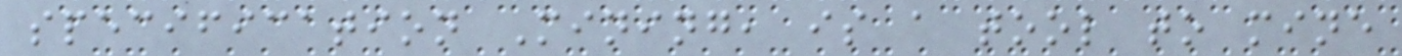specification Mining, is a tool to mine
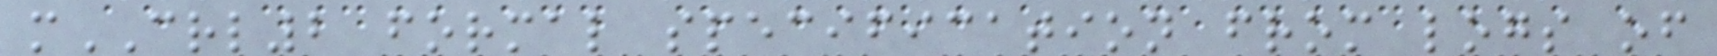mCRL2 formal specification from logs of
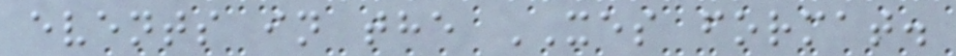events in the XES format.
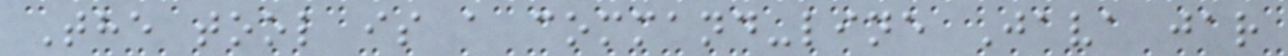The tool is a command-line Java jar
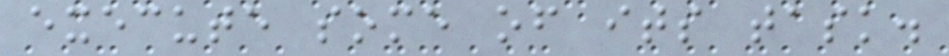execute some of its task.
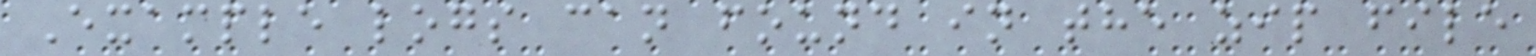Example logs can found in the zip file
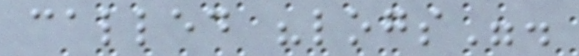called "logs".
